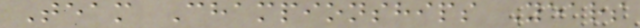Team Championships Years
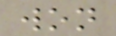won
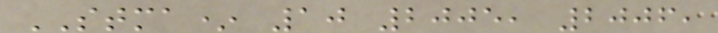STMA* 10 2005, 2006,
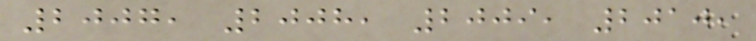2007, 2008, 2009, 2010,
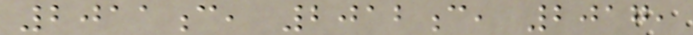2011c, 2012c, 2017,
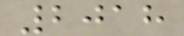2018
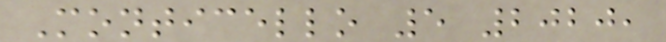Monticello 5 2020,
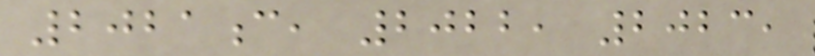2021c, 2022, 2023,
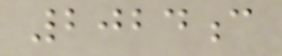2024c
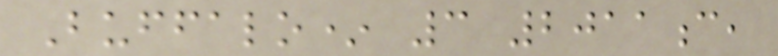Buffalo* 3 2011c,
